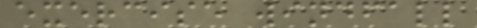exercise windfall
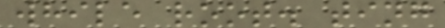while root. ting
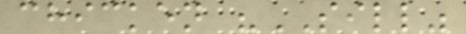chicken "SILL"
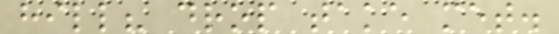hill? drop take met.
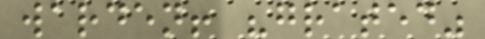warden! "grated"
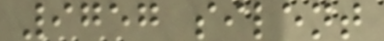9757 silent
